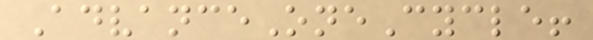AdvanceOneCycle!
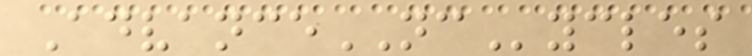AdvanceNCycles
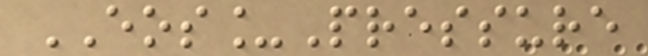EOS_Pressure
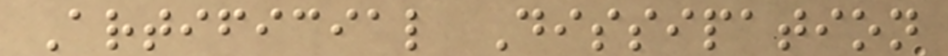Artificial Dissipation
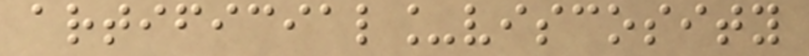artificial_viscosity
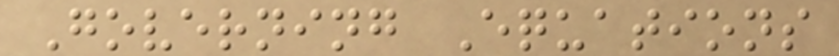Governing Equations
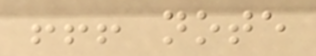!!! note
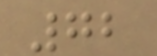72
